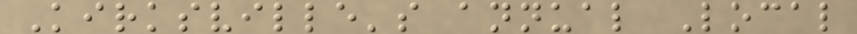Kirksville's annual Local
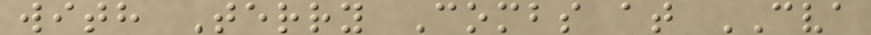with Terry Combs at CVA
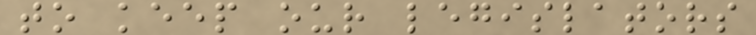to keep our legislators
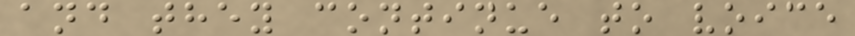and they continue to voice
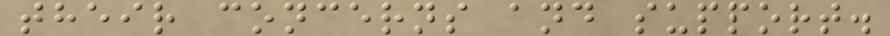their concerns and support.
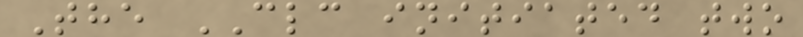The CLC initiated two
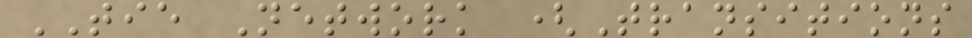TIE Network (Transitions
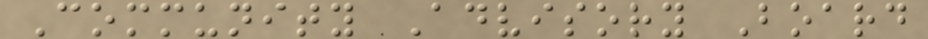Community Advisory Board
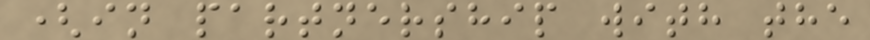(in partnership with the
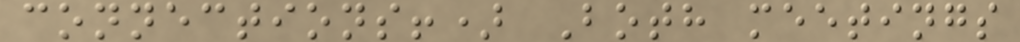connections!) Both meetings
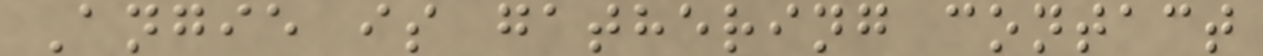Angie is gathering contact
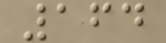164
